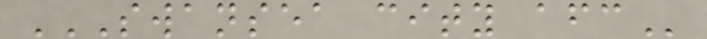SWANSEA CITY AFC
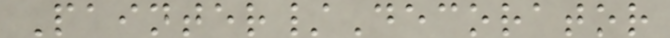Painter/Decorator
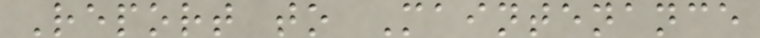Report to Maintenance
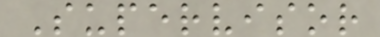Supervisor
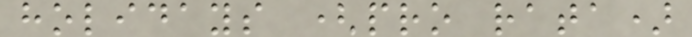holidays (pro rata)
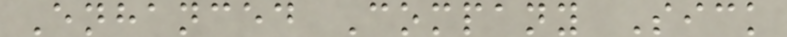Enhanced Company Sick
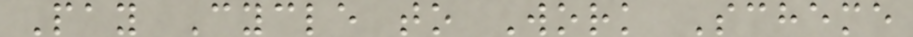Pay Cycle to Work Scheme
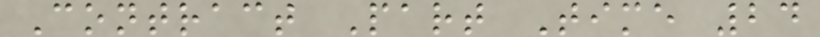Contract Part Time 24
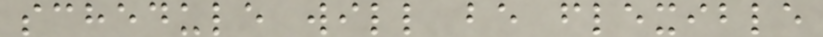schedule will be flexible
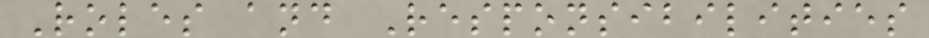Roles and Responsibilities
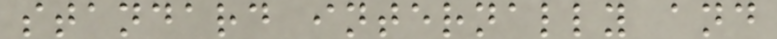standard internally and
